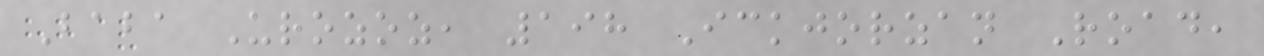Baba Urozoz, 198 Ickjorzan Road,
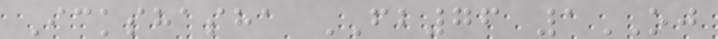Ickshasha FB76 1OJ
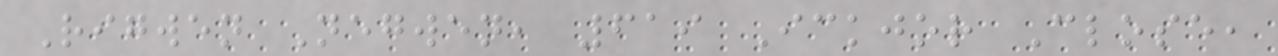Rigwen Negwen, 619 Ickjor Close,
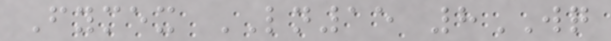Fymex LN15 8WQ
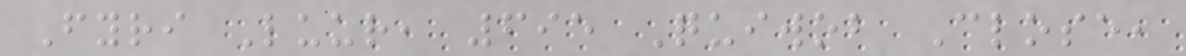Fyri Luur, 695 Quiwob Close,
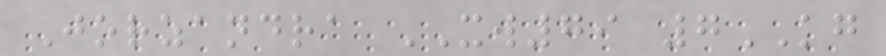Jorzandra XW79 7KG
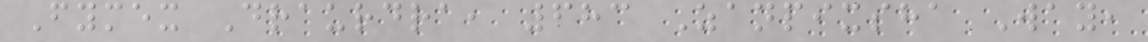Fymex Draurdra, 683 Zanpixsha Way,
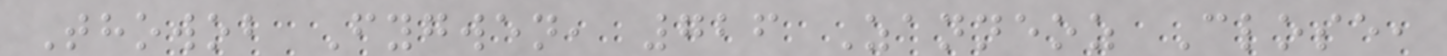Thowob Fygwen, 726 Zanneoz Close,
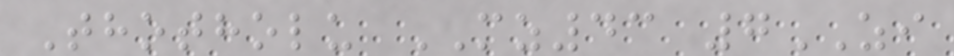Thotholu MZ43 7ZI
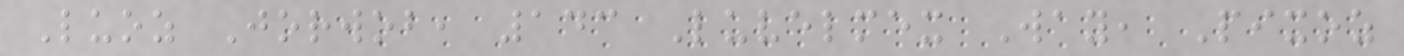Luoz Jorwob, 143 Luvelmex Way, Pixoz
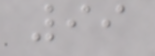99
